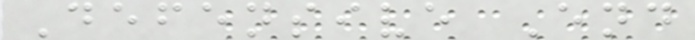Defensive End
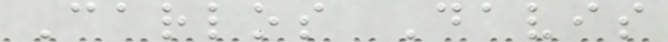Carlos Davis
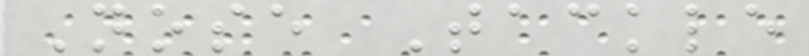Nose Tackle
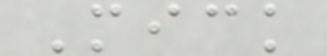Mick
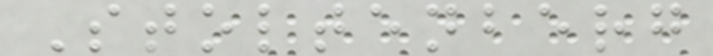Stoltenberg
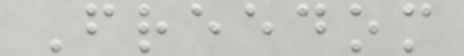Freedom
